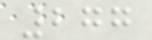277
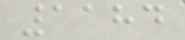1184
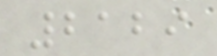2129
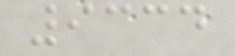9334
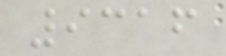9316
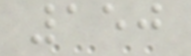150
